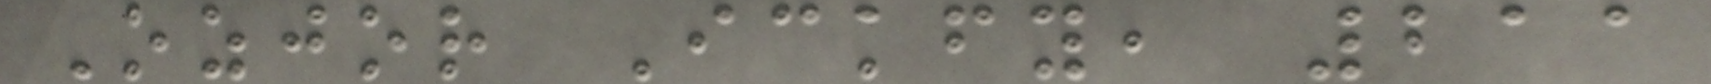Ozjor Ickfy, 211
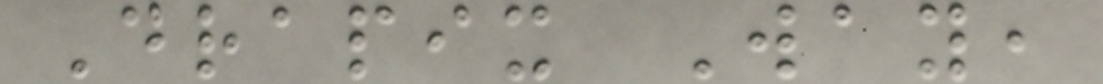Drapix Way,
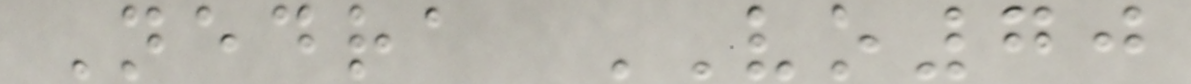Nedra VO70
